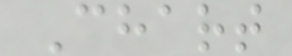Chart
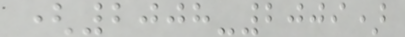(2008-2009)
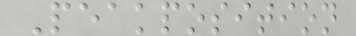Peakposition
